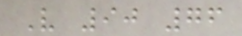V 90 76
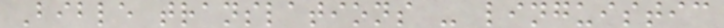Bible translations - linguistic
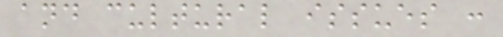and cultural issues :
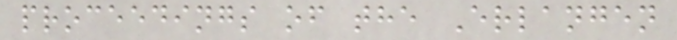proceedings of the Erlangen
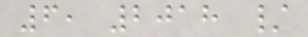6, 2018 /
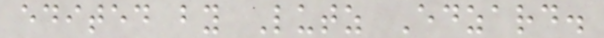edited by Lutz Edzard.
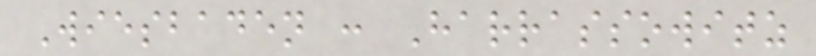Wiesbaden : Harrassowitz
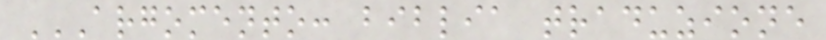ARGOMENTO: BIBLIA TRADUZIONE
